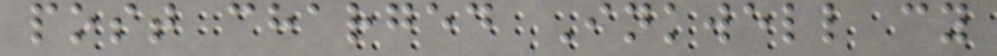post charged Inkwell cy
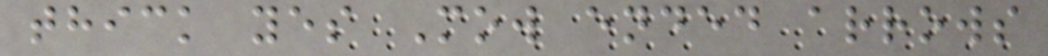thick yes Mow ended arrows
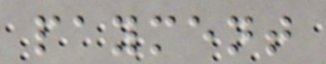payment
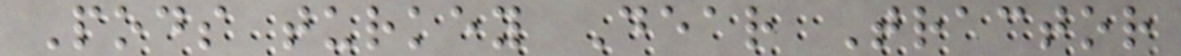Pods turkey Dear Tractor
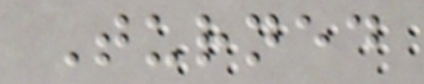Turned
